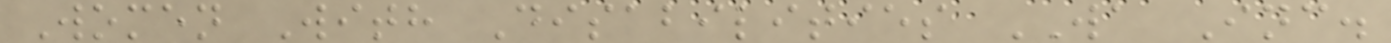Women With Disabilities WA Inc.
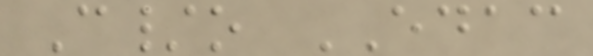C/o EDAC
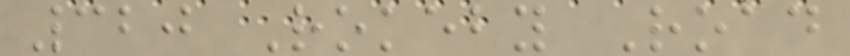320 Rokeby Road
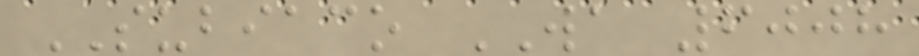SUBIACO WA 6008
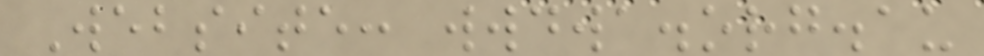Website: wwdwa.org.au
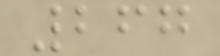267
